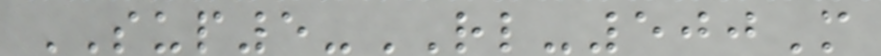SUP5-RL-500M
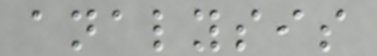analysis
